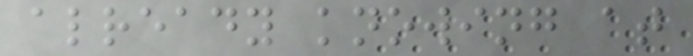already knowing at
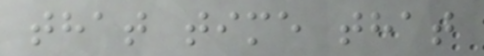that time that
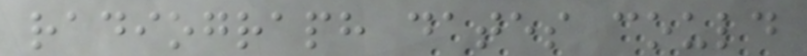radiograph dates could
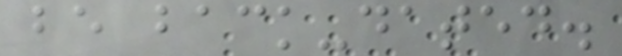be back-dated.
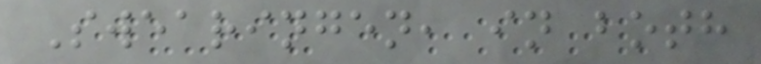Swearingen, in both
